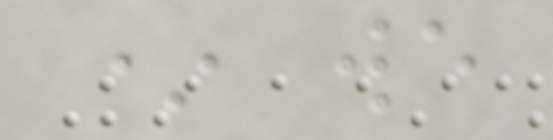* we
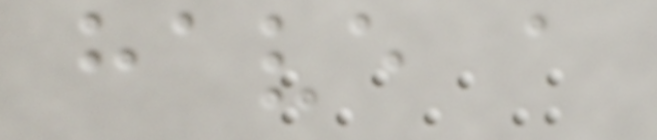have a
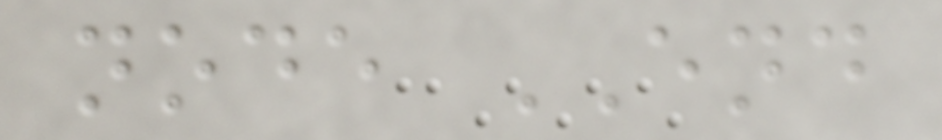node END
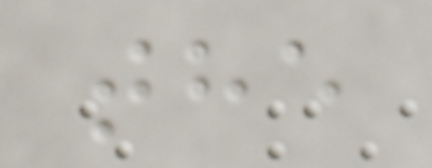the
